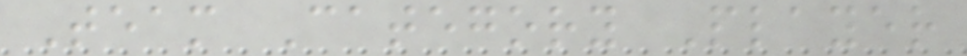Team Category Player
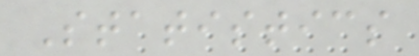Statistics
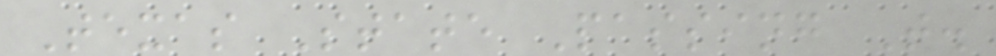Texas State Passing T.
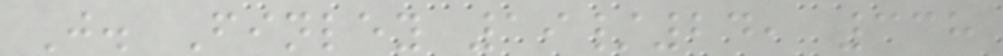J. Finley 19/24, 338
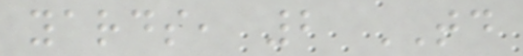yards, 2 TD
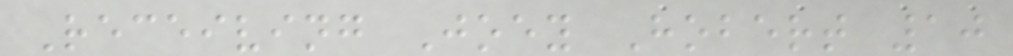Receiving Joey Hobert 10
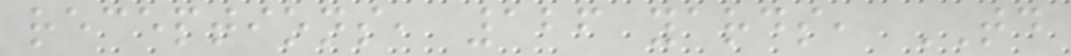receptions, 126 yards, TD
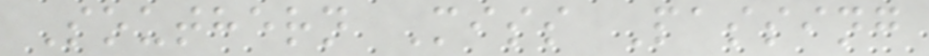Southern Miss Passing
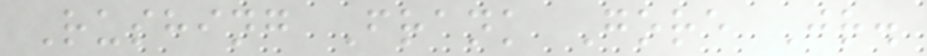Rushing Frank Gore Jr.
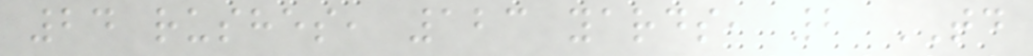24 rushes, 123 yards, 2 TD
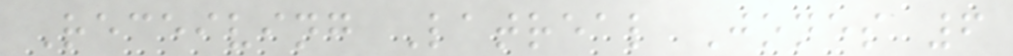Receiving Latreal Jones 6
